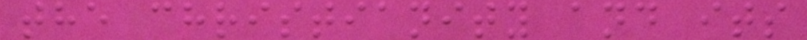the christianity and its
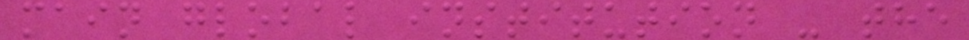main global institution - the
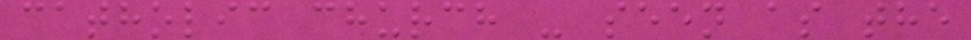catholic church - seen as the
